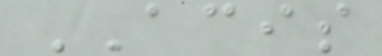ACIS
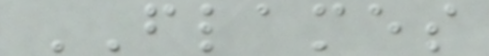FLAMES
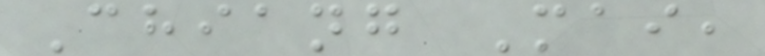Chiang Mai,
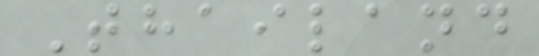Thailand
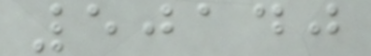50140
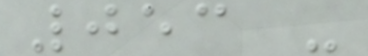053 -
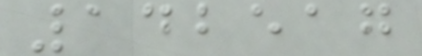142517
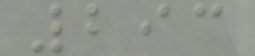293
